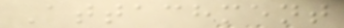Attachment
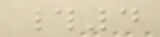#4
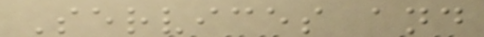Services and
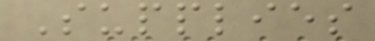Supplies
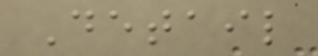Detail
